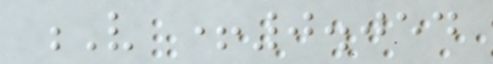V +0.054
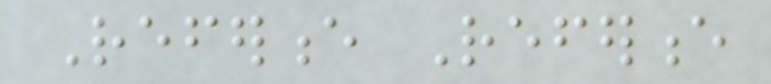Reference Reference
